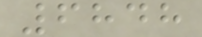6848
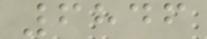6846
